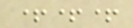+++
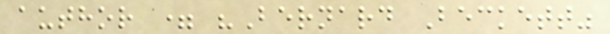author = "Bernard Beckett"
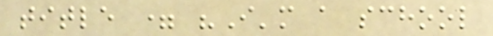title = "I'm a school
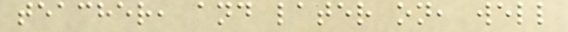teacher, and later on, well
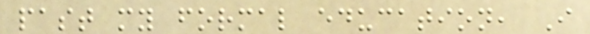past my formal education, I
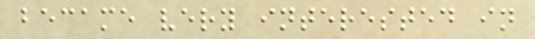became very interested in
